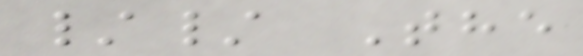// The
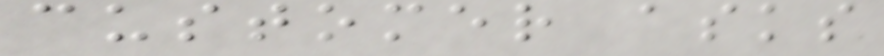customer asks
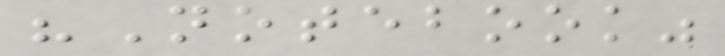"Notebook"
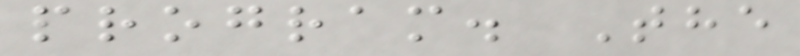program. The
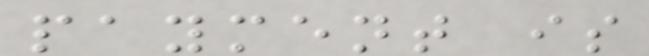payment is
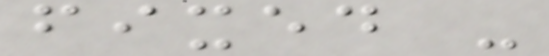fixed -
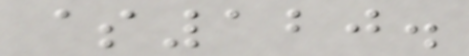$120.
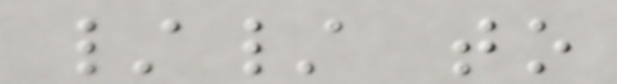// to
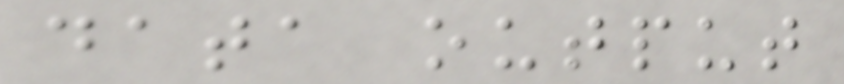data output
